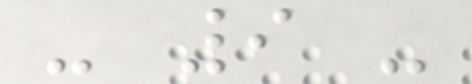- 9 -
